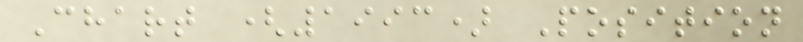Chart (1993) Position
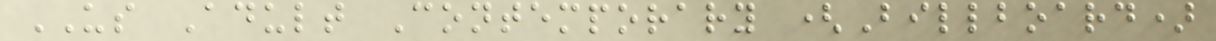US Adult Contemporary (Billboard)
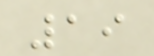19
